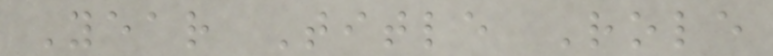Year Title Role
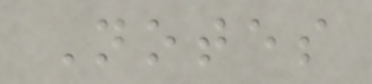Notes
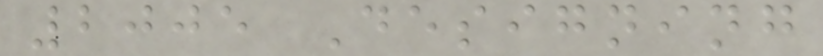2005 Designing
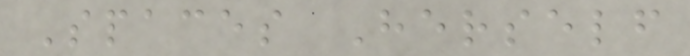Spaces Herself
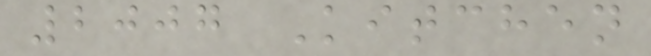2007 Kitchen
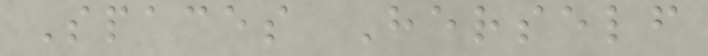Spaces Herself
